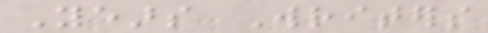Years Writers
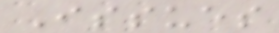Issues
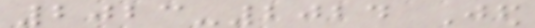2023-2024 Jed
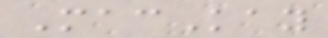MacKay
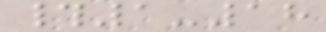#1-18
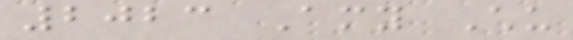2023 Amy Chu
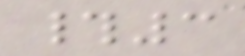#3
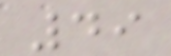49
